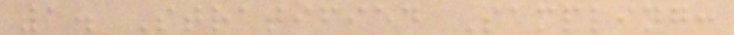1. Stratified Sampling:
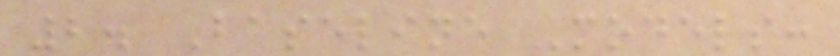2. Baseline Models:
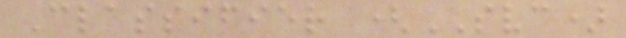Classifier (SVC)
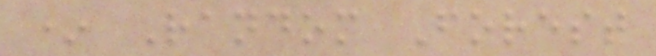* Random Forest
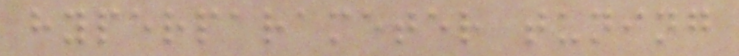hyperparameter tuning
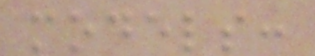models:
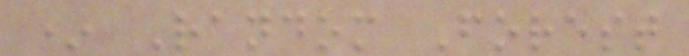* Random Forest
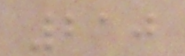210
